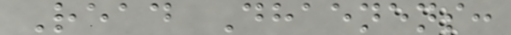Read Dhaenens:
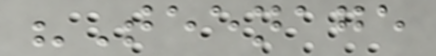"Teenage
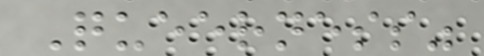Queerness"
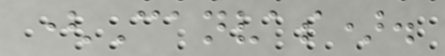(Canvas).
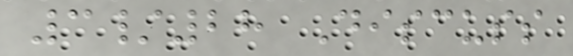3/28 Discuss
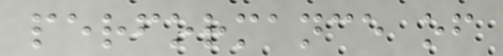performance of
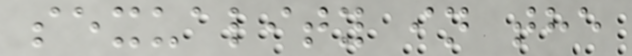sexuality in the
